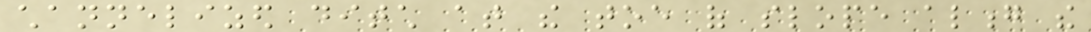channelized ditch at the toe of slope along the
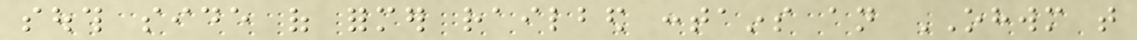south side of former railbed contains an OHWM that
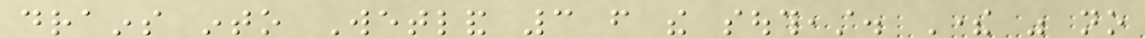drains into Wetland 3 from the southeast. There was no
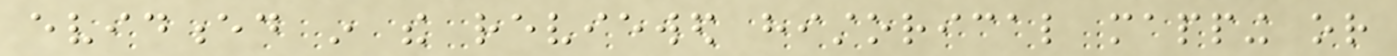evidenced in the reviewed historical mapping or
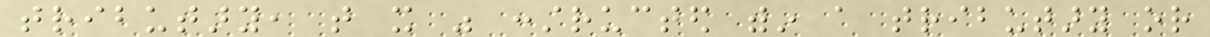tributary, that it was constructed within a tributary or
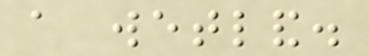a wetland.
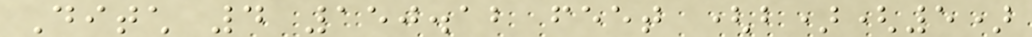Ditch 4 150.12 feet (b)(5)
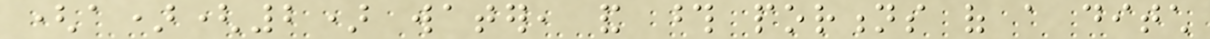(a)(2) water, and those portions of a ditch
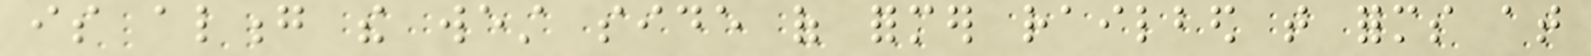is along the west side of former railbed that forms at
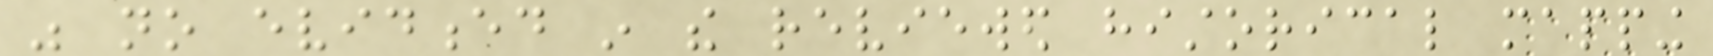was no evidenced in the reviewed historical mapping
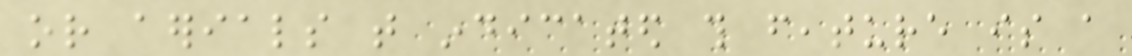or aerials that indicated this feature is a
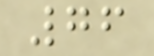76
